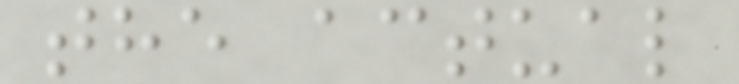the actual
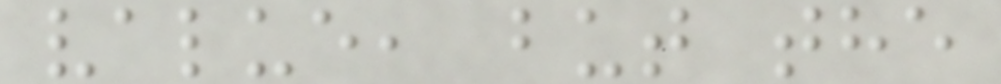value, but the
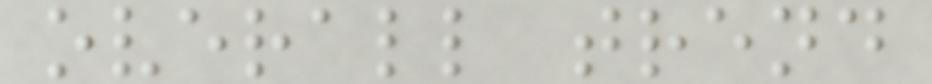overall trend
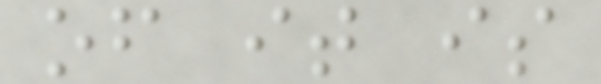of it is
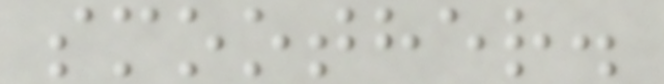smoother.
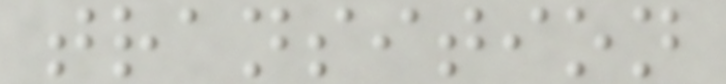transition
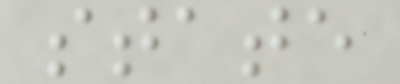state
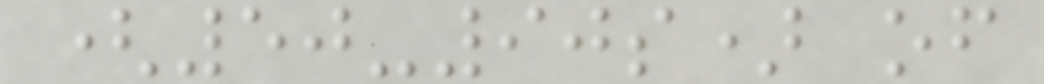(50-90s) of
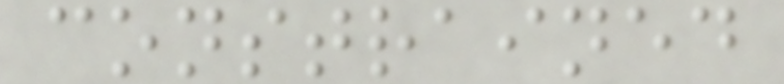constrained
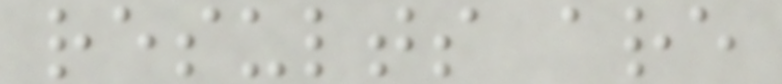results are
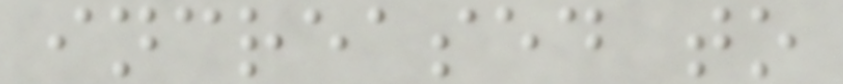increased to
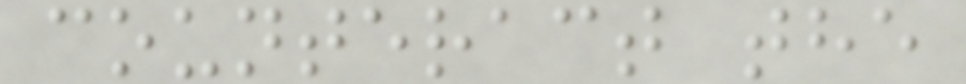counteract the
